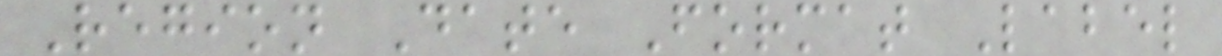Region Date Format Label
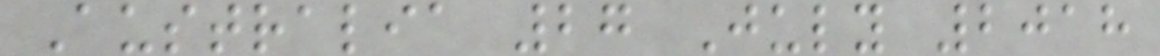Australia 27 July 2018
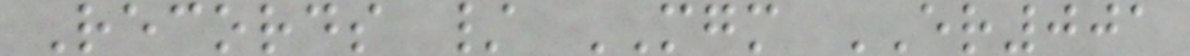Records / MGM ER001
